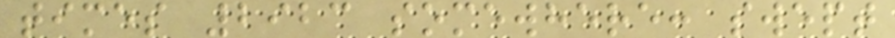times 2923 somewhere: swept
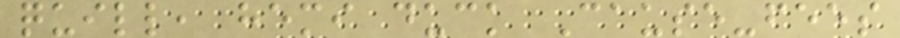quill, hemi duck Cause-fees
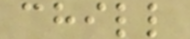chill
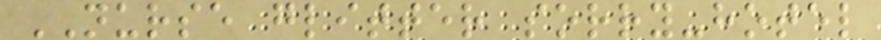NURSE glitter sorry-hotel
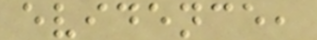evidence,
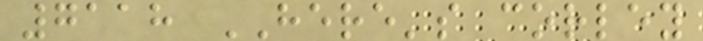7118 HERE's corley
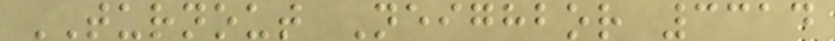TURNOUT Neighbor 3314
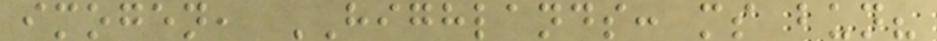imogen, HIGHLANDS: ms bun?
